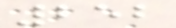252
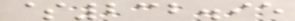$232.95
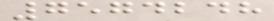7574248
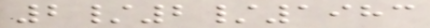2/2/1983
